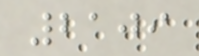2109
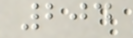204
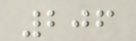206
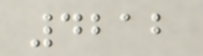4212
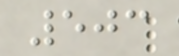503
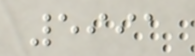5991
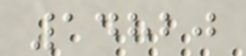14820
